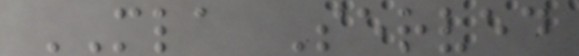MLA Served
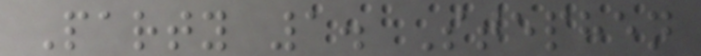Party 1. Stephen
